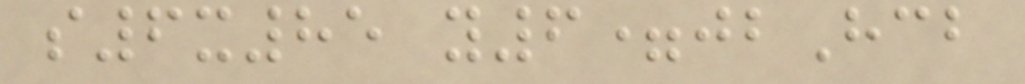s6x85 y6=jbHcb
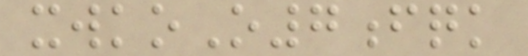xwkoO7fqk
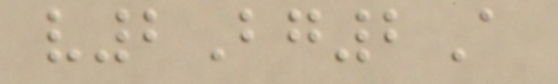v2Bg2A
